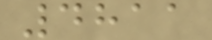4811
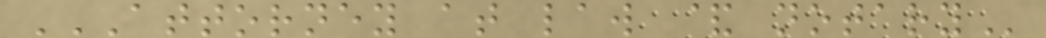ATTORNEY AT LAW & NOTARY
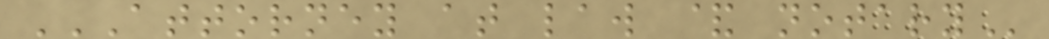ATTORNEY AT LAW & NOTARY
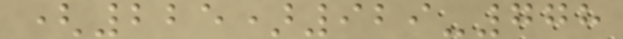(225)929-778
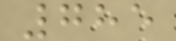785
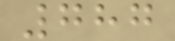787
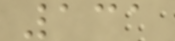131
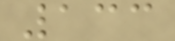133
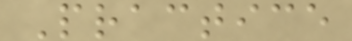Practice
